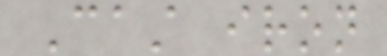Cast iron
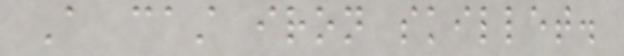A cast iron skillet.
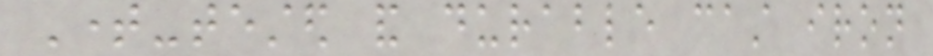Time-tested and durable cast iron
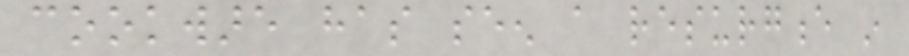cookware has seen a resurgence in
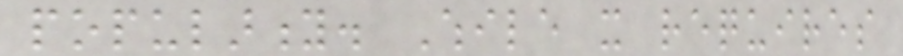popularity. While it requires
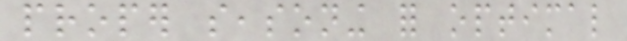proper seasoning for optimal
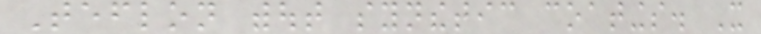Teflon without synthetic coatings. It
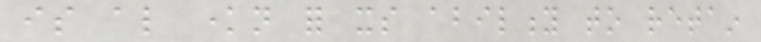is also known for its ability to retain
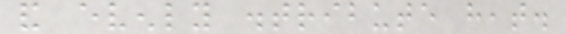and evenly distribute heat.
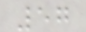57
